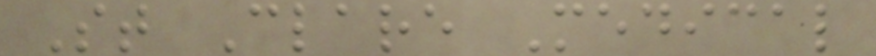St Clare Medical
